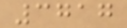3717
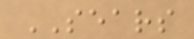SEARS
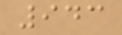943
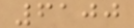6100
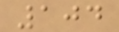104
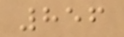856
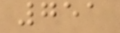751
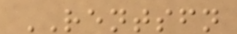RENTSFN
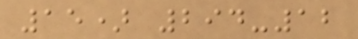15) 294-12
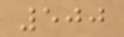500
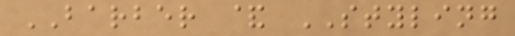BARBER & STYLING
